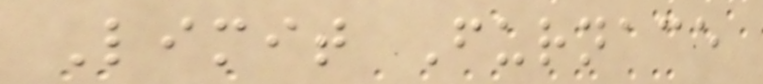Limit Furnace
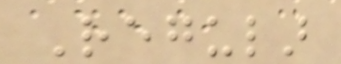Regular
